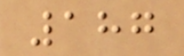187
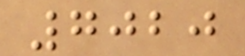7020
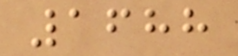1688
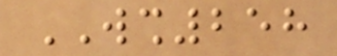WSH258
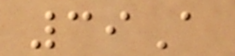39A
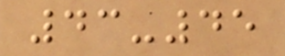43-45
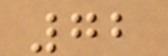72
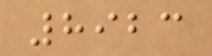8923
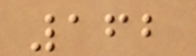162
